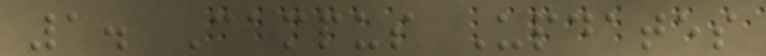1. Campus Updates
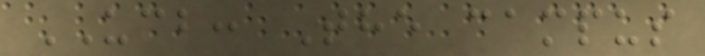UCB: The campus
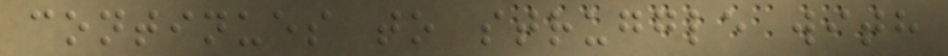continues to struggle with
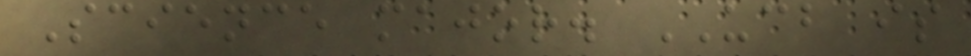Science major. UCB is
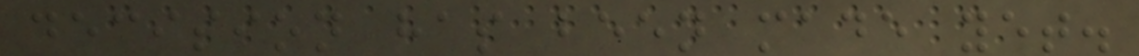decision has been made yet.
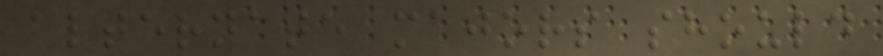alternate majors should
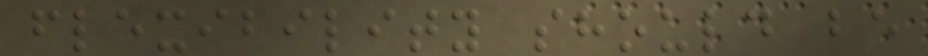flexibility should be
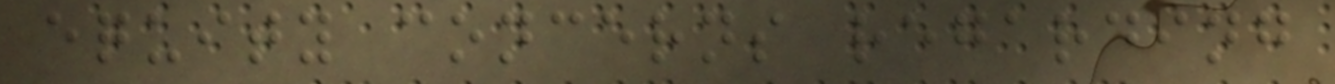equity concerns regarding
